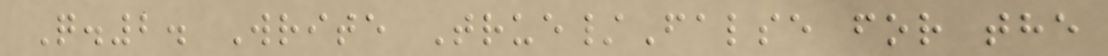Q.2. Write True/False for the
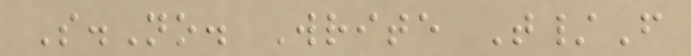S.No. Write T/F
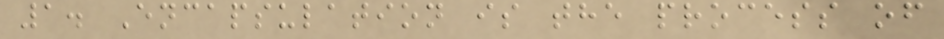1. Encapsulation is the process of
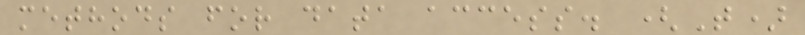methods for data access. (T)
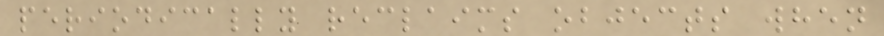periodically reclaims objects when
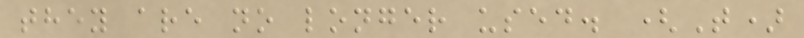they are no longer used. (T)
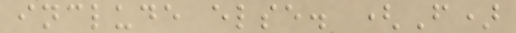include else. (F)
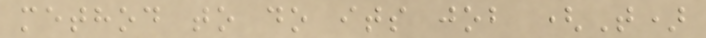method to do its job (T)
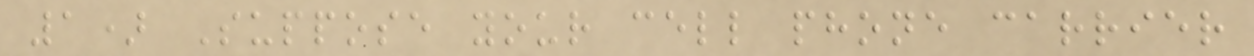1) Suppose your cell phone carrier
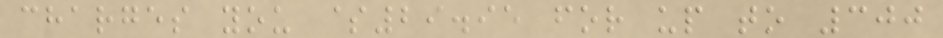charges you $29.95 for up to 300
